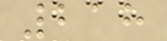218
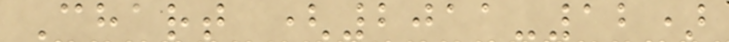Chart (2011-12)
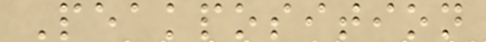Peakposition
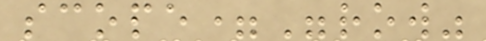scope="row"
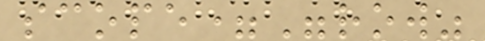scope="row"
